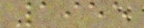1955
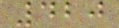420
